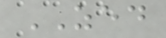ZED
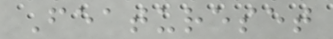Featureset
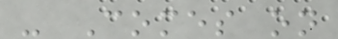- Comes on
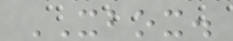XBOX.
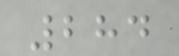284
